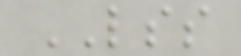LSS
